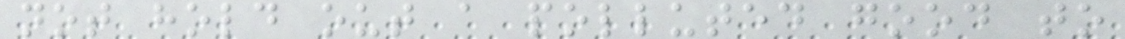not hold out a polluted good to
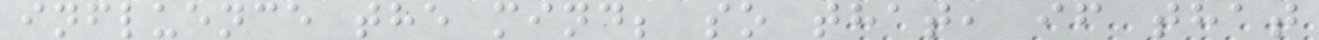influence the mind; so that, if that
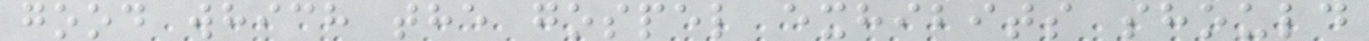good which the gospel exhibits should
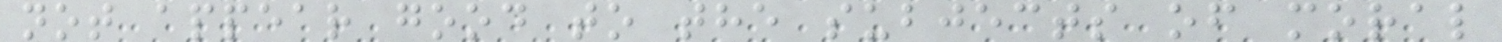not appear good to the subjects of moral
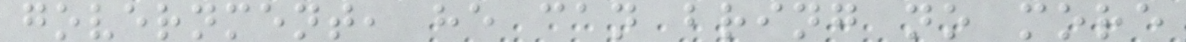government, he can bring no more
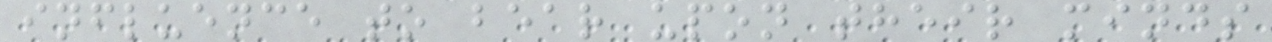influence to bear upon their minds
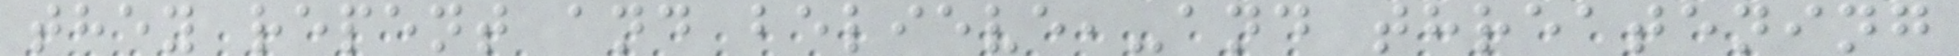they repent and believe,-and threatening
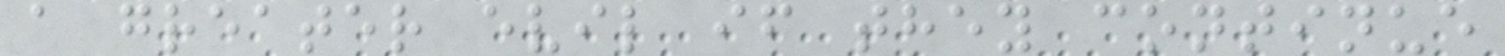a greater evil if they continue
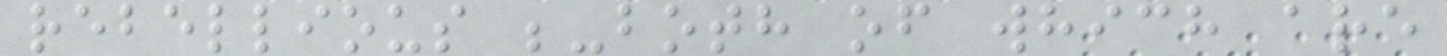rebellious ;-both of which are
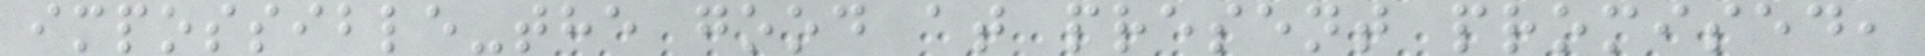impossible-the good at present promised,
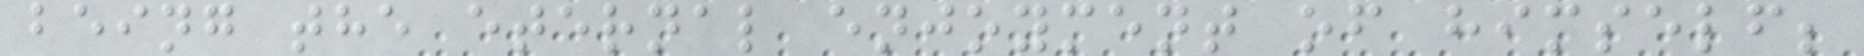being the eternal enjoyment of himself;
